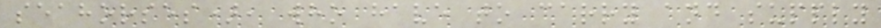seahorses), who have to carry and supply
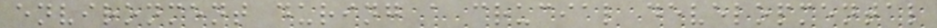environment during a crucial developmental
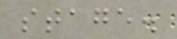stage.
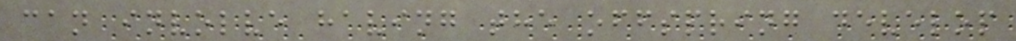can involve having the offspring develop
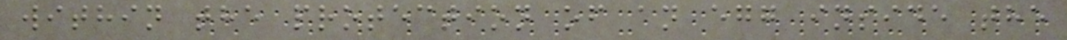within the protection of an egg inside the
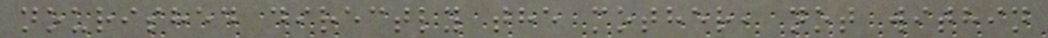nourished directly the mother, not within
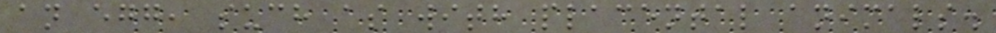an egg, such as with placental animals.
